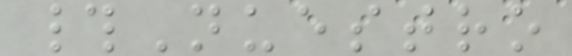#Nuestro
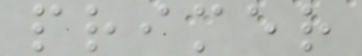primer
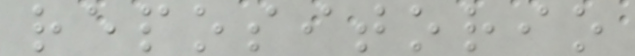repositorio
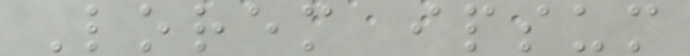Lorem ipsum
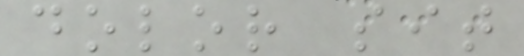dolor sit
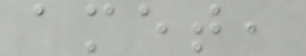amet,
